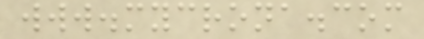www.mycrona.com
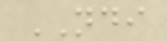NDI
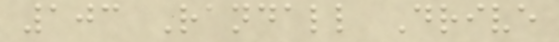103 Randall Drive
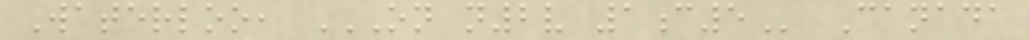Waterloo, ON N2V 1C5 Canada
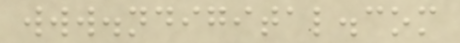www.ndigital.com
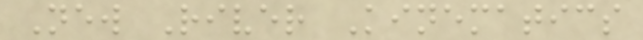New River Kinematics
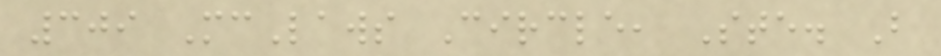309 McLaws Circle, Ste. B
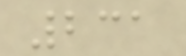231
